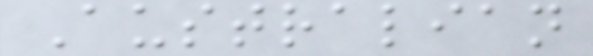Australian
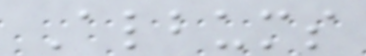Albums
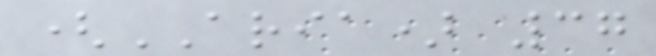(ARIA) 37
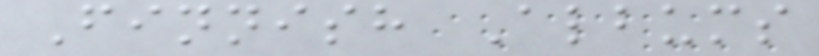Finnish Albums
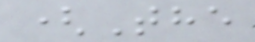(The
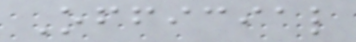Official
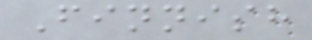Finnish
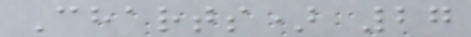Charts) 27
